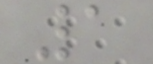1
